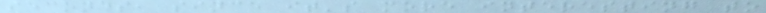seconds, since it's more interesting to
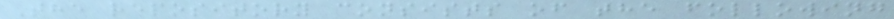The repository consists of the following
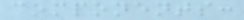components:
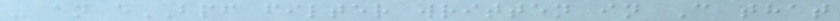- an eBPF filter written in C that
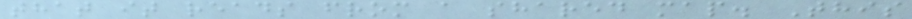that it reads from a shared map. This
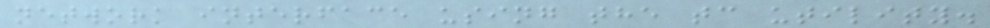network interface using the tc utility.
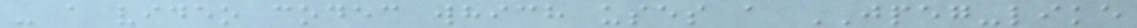- a video codec which uses a JPEG-like
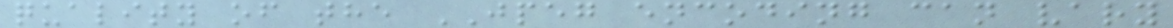quality of the JPEG encoding can vary
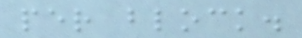per block.
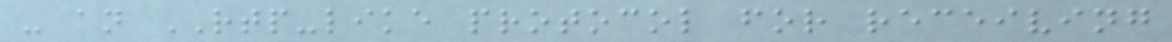- an RTP-like protocol for receiving
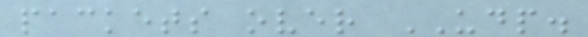packets over UDP.
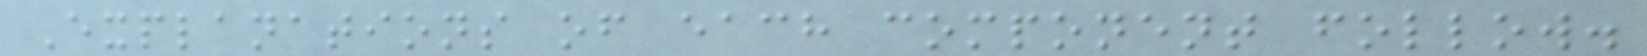Explanations of each component follow.
